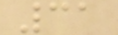31
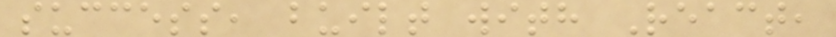success, built with React,
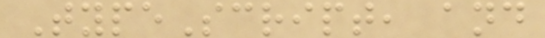TypeScript, and
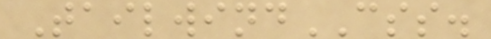TailwindCSS.
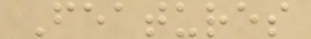Features
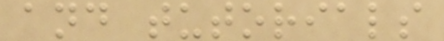and tutorials
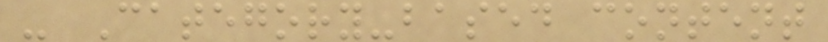- Category-based content
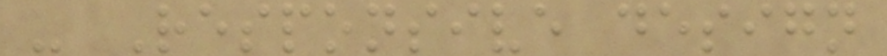- Responsive design
